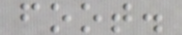foot.
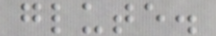glute.
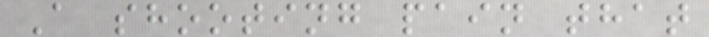A shooting pain that
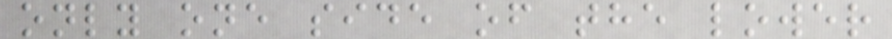only one side of the lower
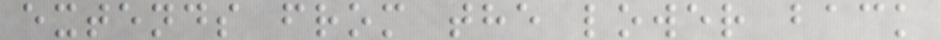extends from the lower back
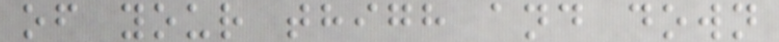of your thigh and down
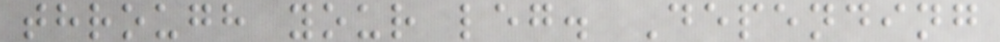through your leg. Depending
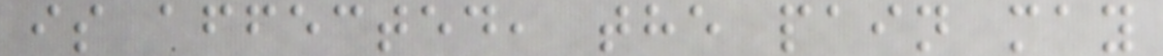is affected, the pain may
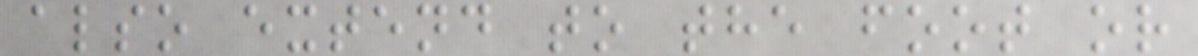also extend to the foot or
